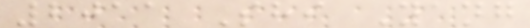2011 Shi Yang
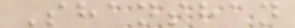Shanshan
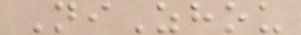NiZhou
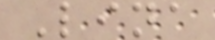Lina
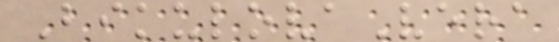BikulovaVera
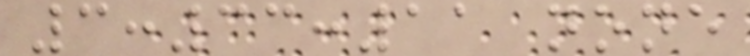3:33:11 none
